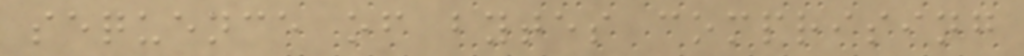sequence of bytes comprising
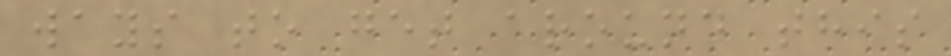ways to get around this
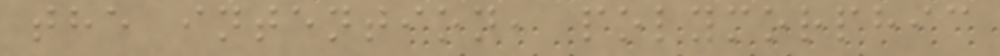the intention, polymorphic
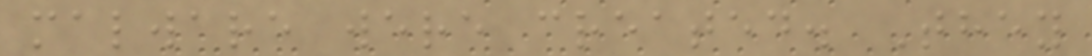malware were created. They
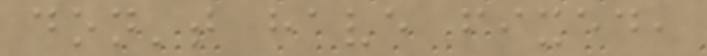don't have fixed,
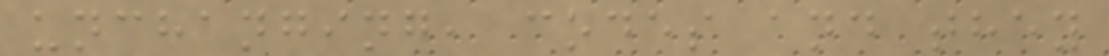unchanging, codes and they
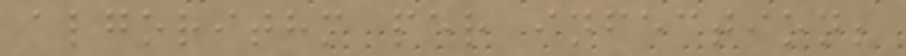algorithm per infection;
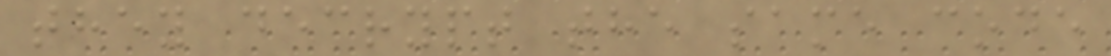they decrypt the same code
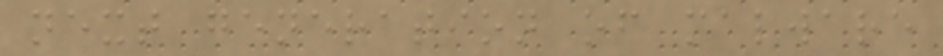next generation of malware
